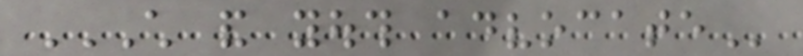CHILD AND YOUTH ADVOCATE
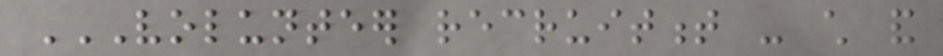VOLUNTEER RECRUITMENT - CHILD AND
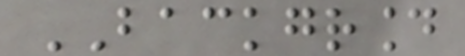BACKGROUND
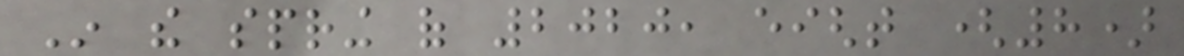In the spring of 2020, eight (8)
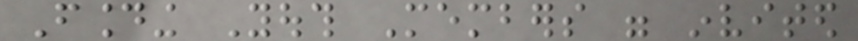Founding Youth Members were invited
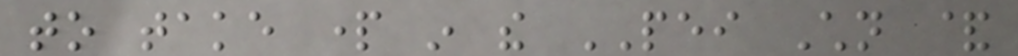to take part in the PEI Children &
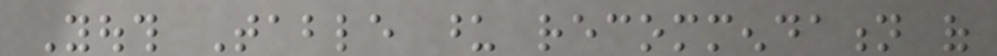Youth Table upon recommendation of
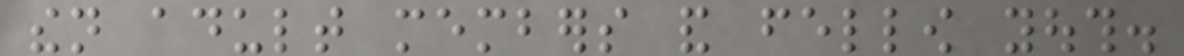then adult members and fellow youth.
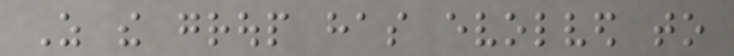As the group has evolved to
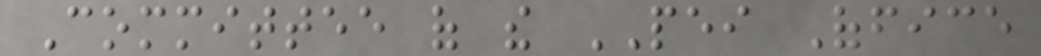Committee of the PEI Office
